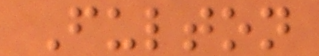Fulton
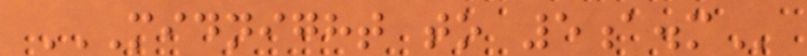MIDNIGHT TO 5A.M
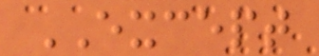EXCEPT
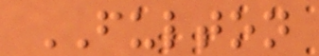FULTON
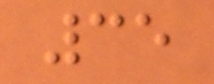35
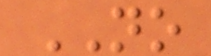NO
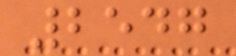2547
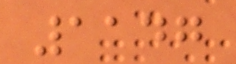1147
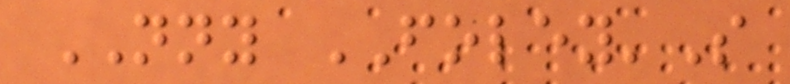NNY FOLEY'S
